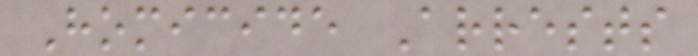Homicide Arrests
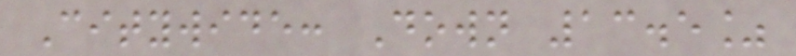Citywide: Down 13.5%
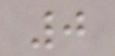0
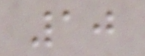10
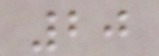20
